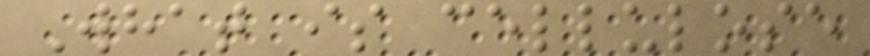What is cellulose
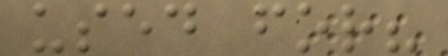used for?
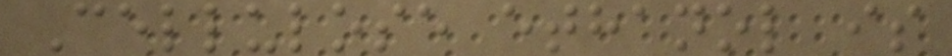Cellulose ethanol is
